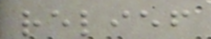relief
